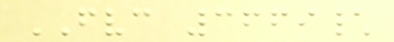FVC 3669\
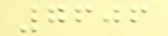7606
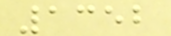1352
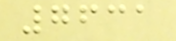7631
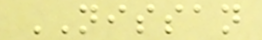NISSAN
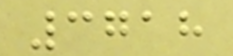3718
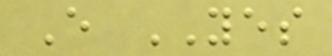E YES
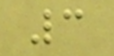3
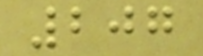207
